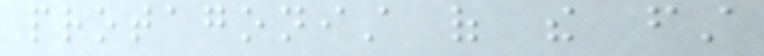protagonist of the first
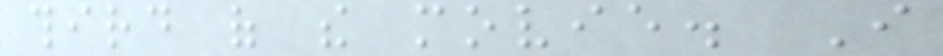third of the movie. I
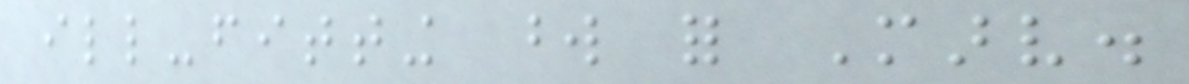ill-fitting word for Marv.
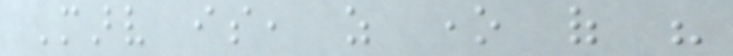Marv is, as one of his
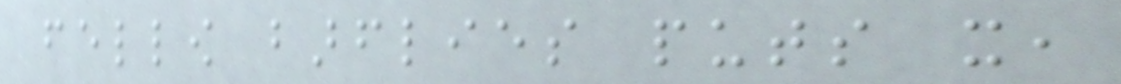fellow barflies puts it,
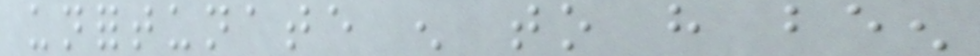unfortunate enough to have been
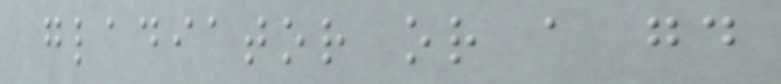gladiator or a good
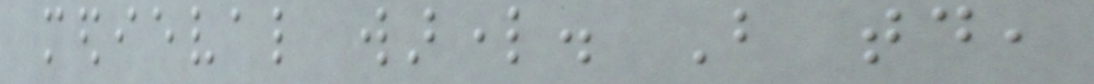medieval warlord. But today,
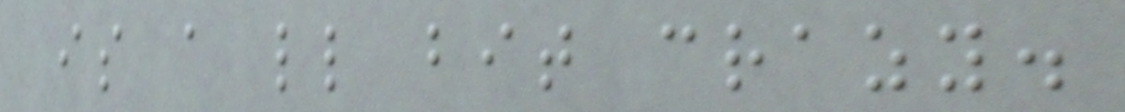is a little bit crazy.
